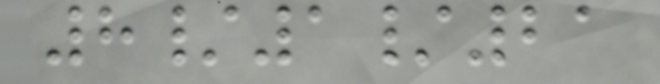8/1/21
